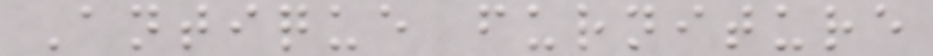Antique furniture
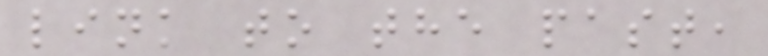link to the past,
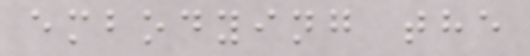embodying the
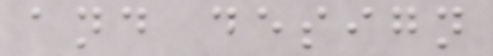and design
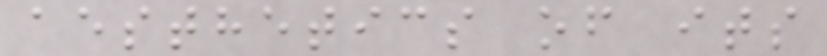aesthetics of its
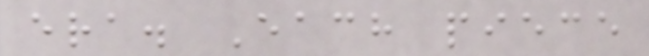era. Each piece
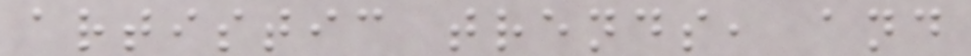artistic trends, and
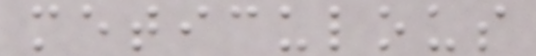meticulous
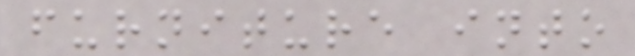furniture into
